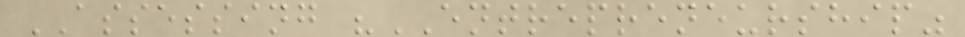ASSESSING "ENTREPRENEURSHIP"
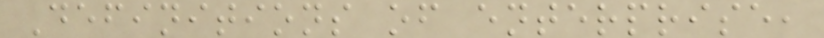Definitions of enterprise,
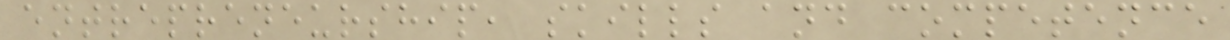entrepreneurship, skills and competence
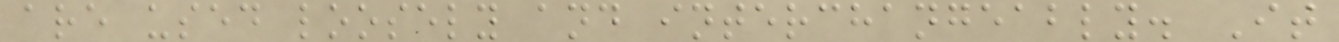are used loosely and interchangeably. It
